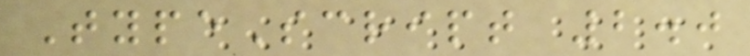TypeScript 2.0
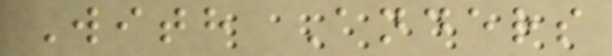With Anders
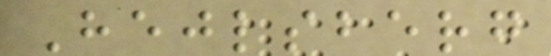Hejlsberg
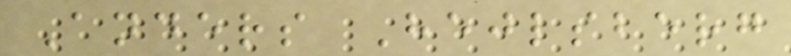Anders Hejlsberg
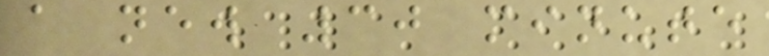a new 30 minute
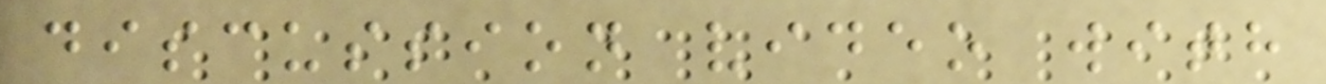discussion video with
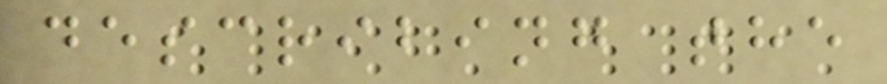describing the
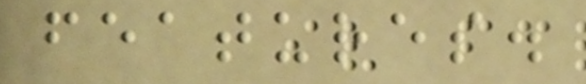features.
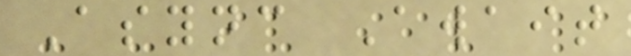Async Await
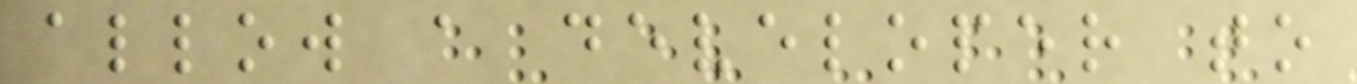allow a developer to
